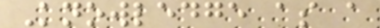Knowledge as a
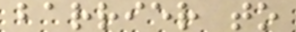barrier to
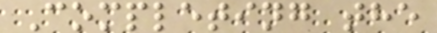Completing the
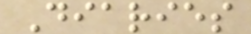Diaries
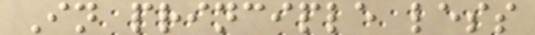In principle less
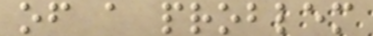of a problem
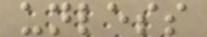unless
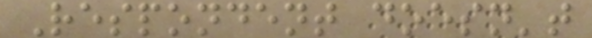Respondent doesn't
